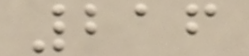216
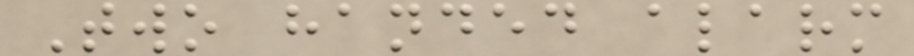Two handed alarm
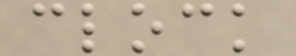clock
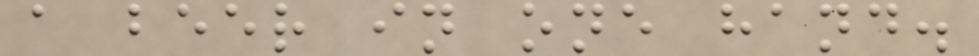a beer in one hand.
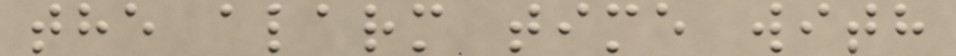the alarm time with
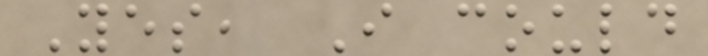Yes, I could
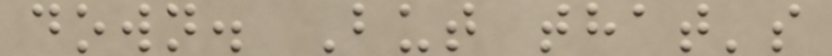down. But that's
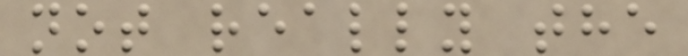not really the
